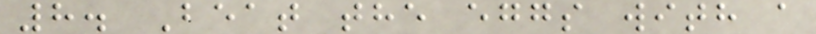8. Beat the eggs with a
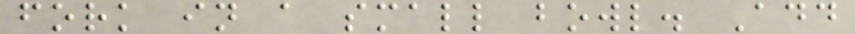fork in a small bowl. Add
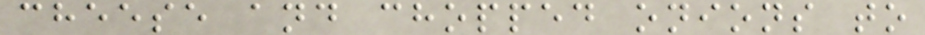cheese and chopped onions to
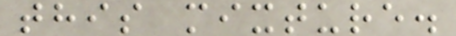this mixture.
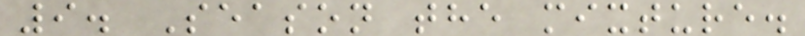9. Season the mixture.
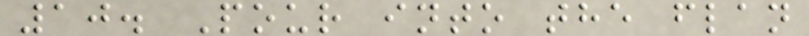10. Pour into the flan
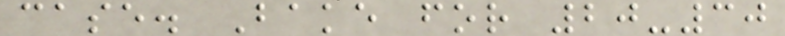case. Bake for 20-30
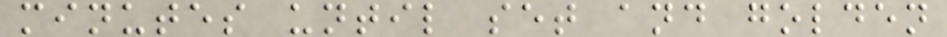minutes until set and golden
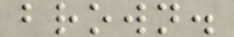brown.
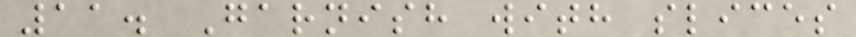11. Garnish with slices
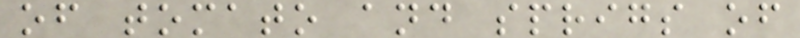of tomato and sprigs of
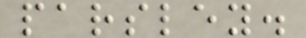parsley.
